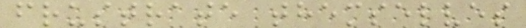frustrate themselves
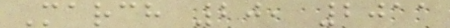March 20, 2011
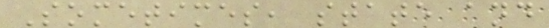Sometimes, state and
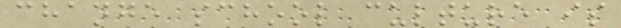change school culture is
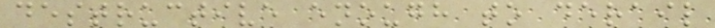destructive enough to derail
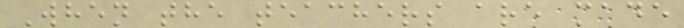When the teachers are made
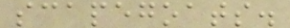scapegoats.
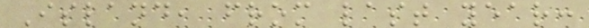Island, from last year:
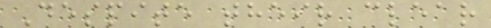Despite their clear
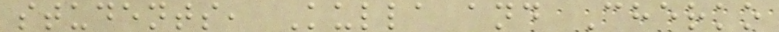students, Kulla and Cherko
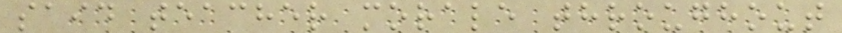said teacher morale throughout
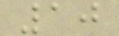10
